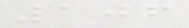106
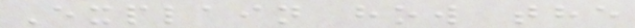Explain how the
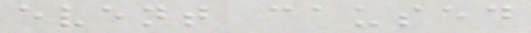event caused
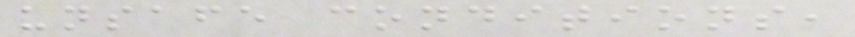unsafe conditions,
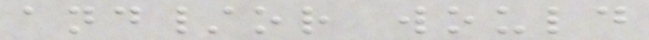and/or would
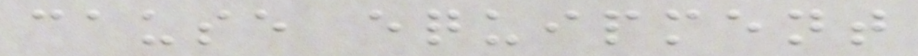cause equipment
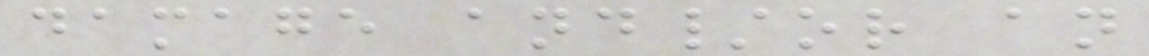damage and/or an
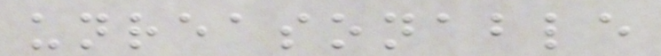unreasonable
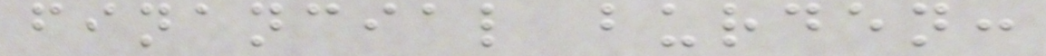financial burden:
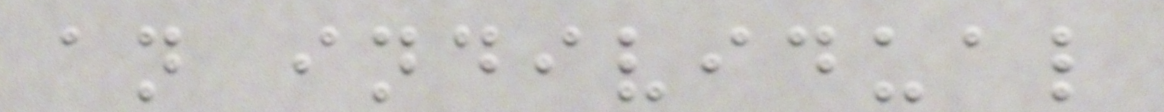an individual
